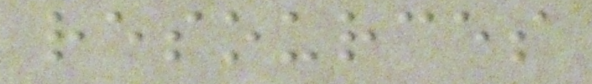resources
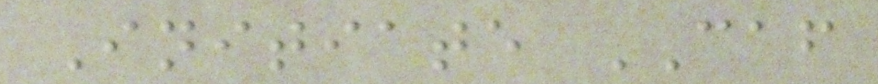Initiate CAF
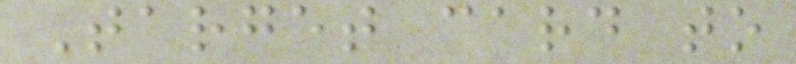Target card to
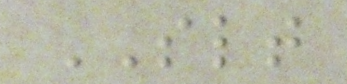SLT
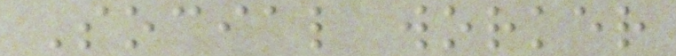Social worker
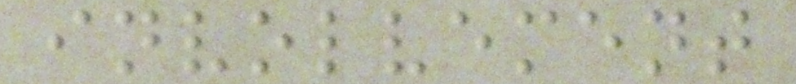involvement
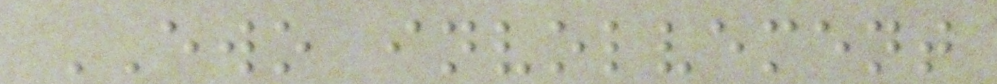EWO involvement
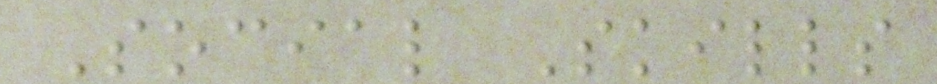Social Skills
